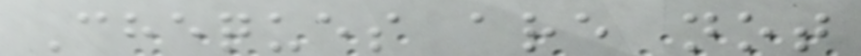Cheques are not
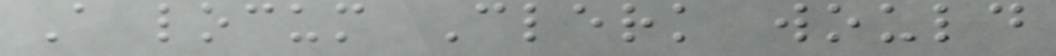A locum Clerk would
